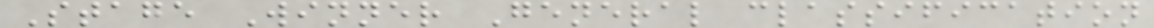Stage Winner General classification
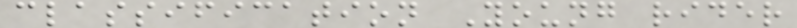classification Young rider
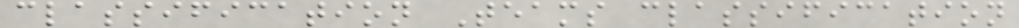classification Teams classification
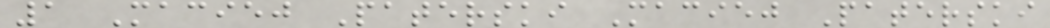1 Maciej Paterski Maciej Paterski
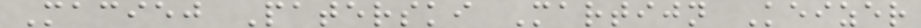Maciej Paterski Martijn Keizer
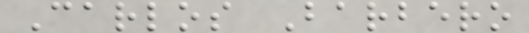Carlos Barbero
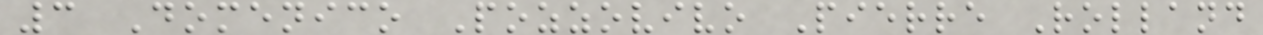3 Domenico Pozzovivo Pierre Rolland
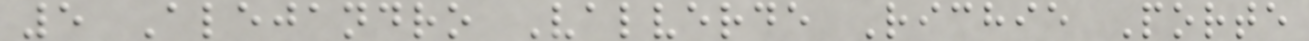5 Alejandro Valverde Richie Porte
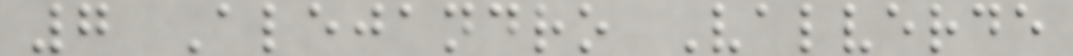7 Alejandro Valverde
